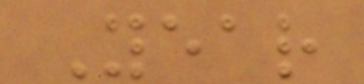Year
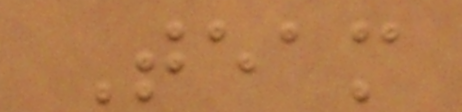Team
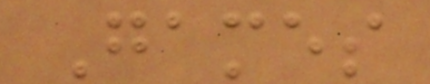Games
